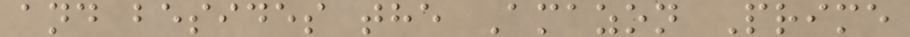and besides the Amazon Prime
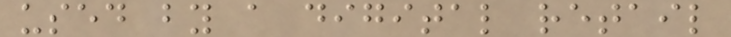used by a digital retail
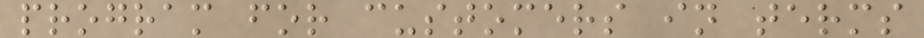program for customers in terms
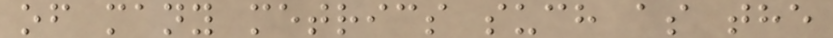of many metrics such as the
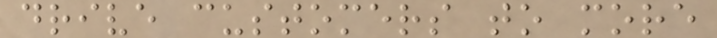drive customers to more
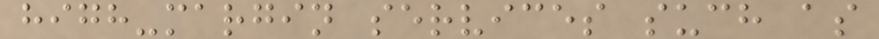high-margin services such as
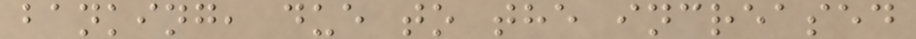banking, due to the increased
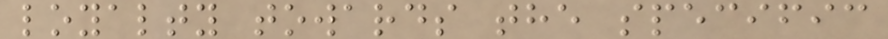loyalty towards the specific
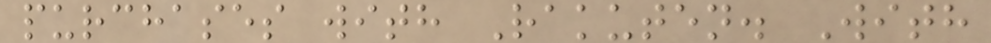purchases with Rakuten. With
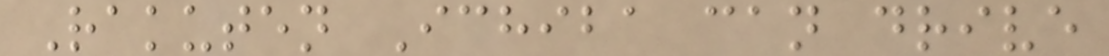Rakuten Ichiba can drive
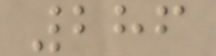286
